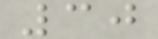30
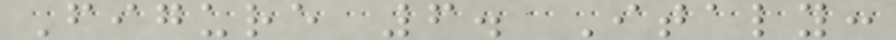Figure 6. Italy:
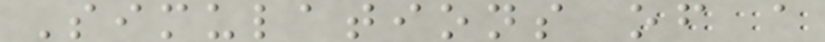Simulations of a
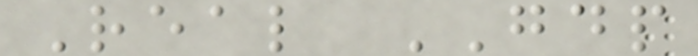Real GDP
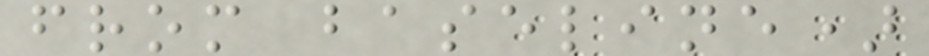from baseline)
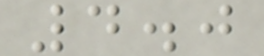4.0
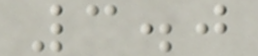3.0
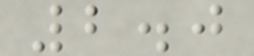2.0
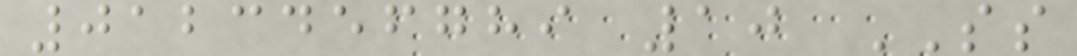0123456789 10 SS
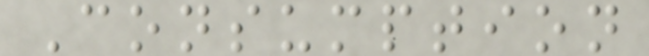Consumption
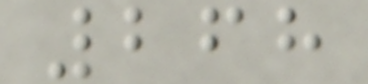268
